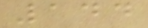144
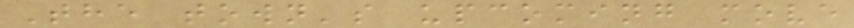The town's upcoming move
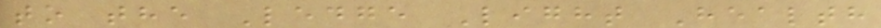to the Ledge Light Health
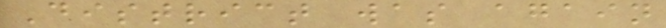District was again
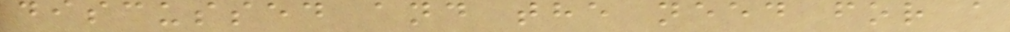discussed and the need for a
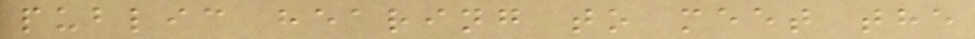public hearing to meet the
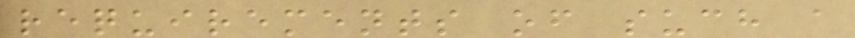requirements of such a
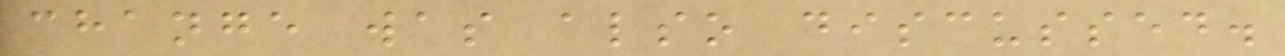change was also discussed.
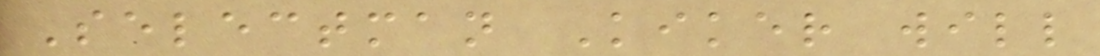Selectman Kiker will
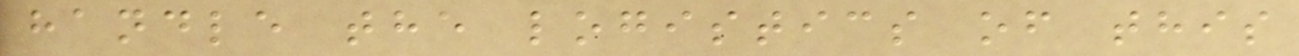handle the logistics of this
